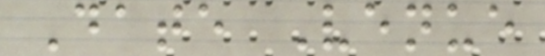Date Venue
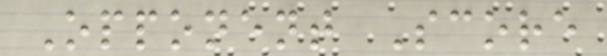Opponent Score
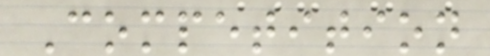Competition
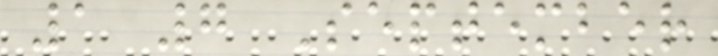1 7 September
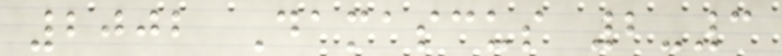2002 Damascus 2-3
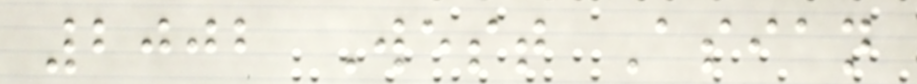2002 West Asian
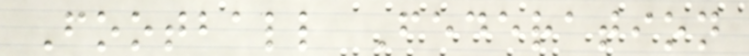Football Federation
